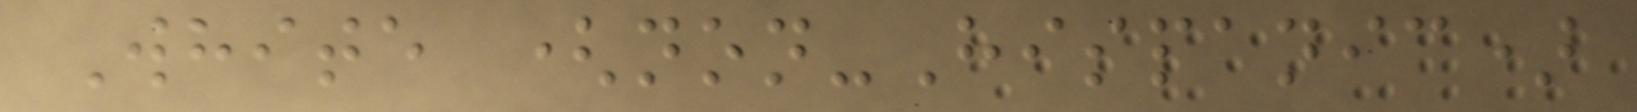White (non-Hispanic)
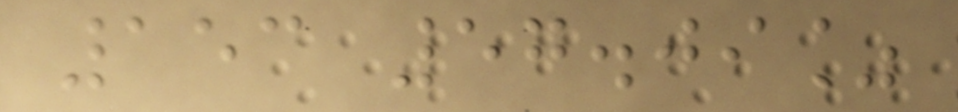153 57.09%
